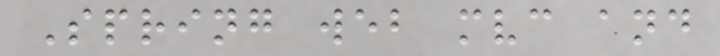Spring web mvc and
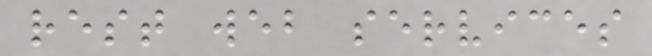rest web services
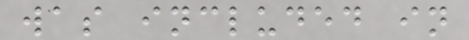was included in
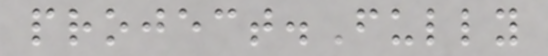project.Fully
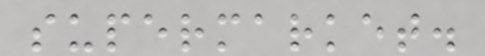supermarket.
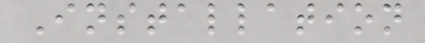Installation
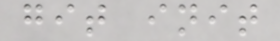git init
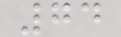74
